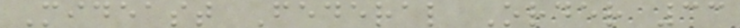Mideast Federal Order 33
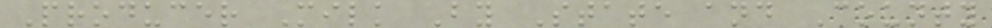Producer Milk By State and County
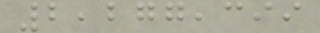2,277,399
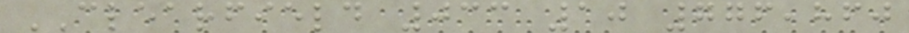CLEARFIELD 033 10 776,860
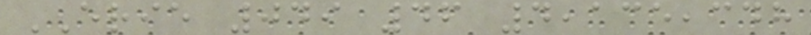ERIE 049 46 4,135,348
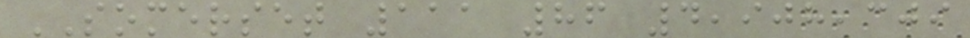SOMERSET 111 86 4,908,309
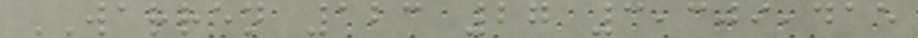WARREN 123 27 3,309,415
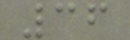36
